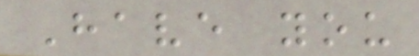Have you
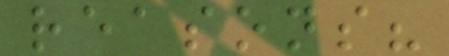reasons?
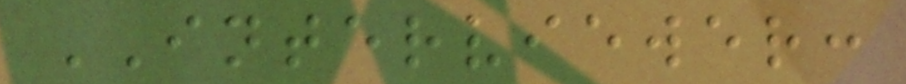INTERVIEWER:
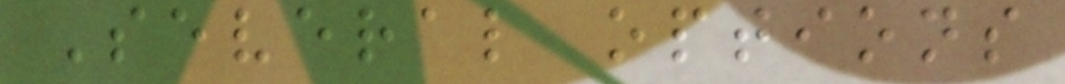Several options
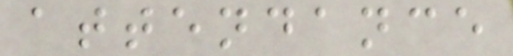attendance
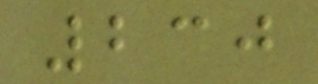230
